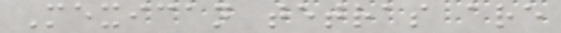Mexican tetras are
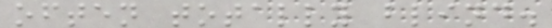often totally blind.
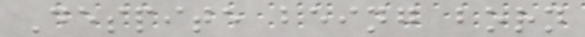Despite being born
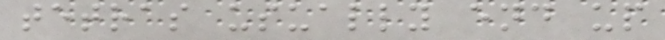tetras usually end up
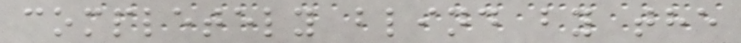completely blind by the
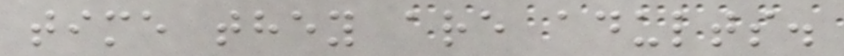time they are adults.
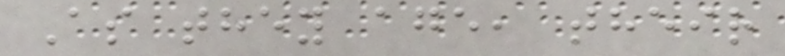As they age, their
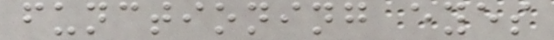functioning eyes
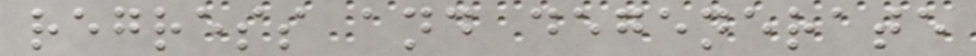regress and degenerate
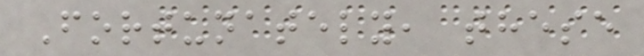Fortunately, these
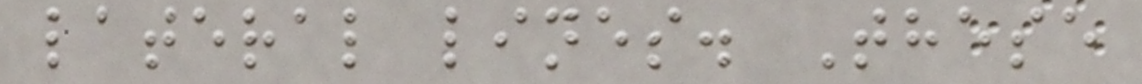lateral lines. These
